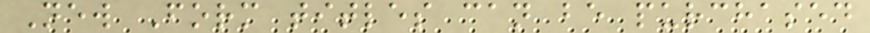New Form titles can be purchased
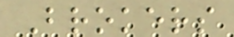Brokers
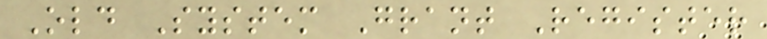Old System Grant Register
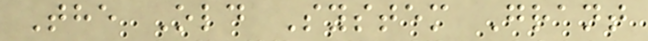The Old System Grant
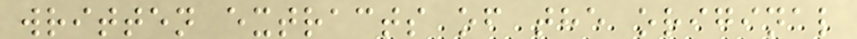written extracts of the original
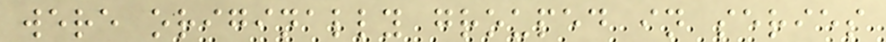were originally grouped in series
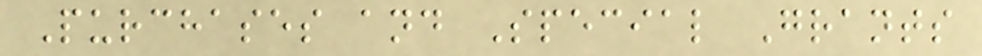Purchases and Special Grants
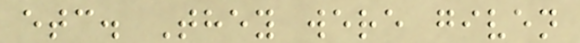etc. They were given
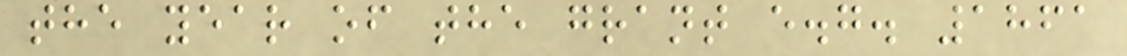the year of the grant e.g. 1861
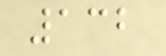132
